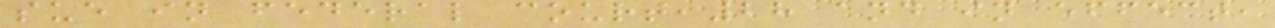sue in federal court,28 and in effect,
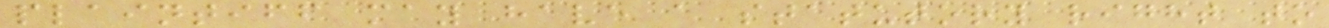plaintiff may have a statutory right to
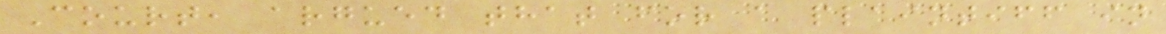Court, argued that for a plaintiff in
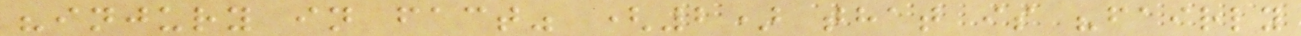"injury in fact" (2) that is "fairly
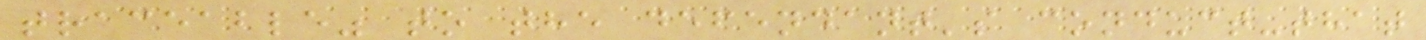traceable" to the defendant's conduct-that
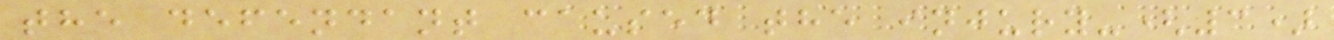the defendant caused the injury-(3)
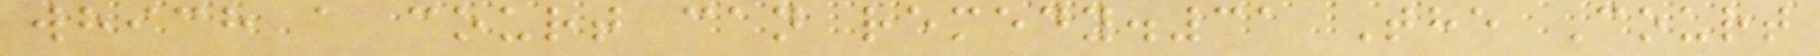which a court can remedy.31 The Court
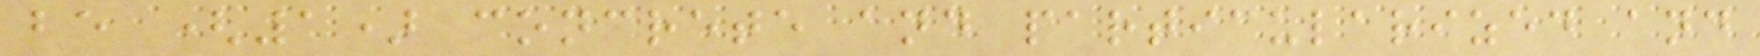be (1) concrete and particularized and
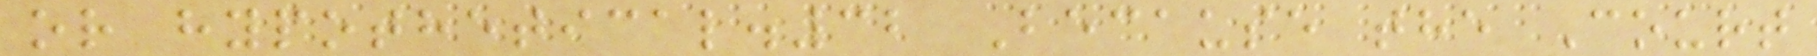or hypothetical.32 Because the Court
